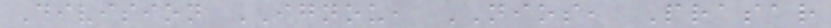Division IGNOU, NIOS, Prasar
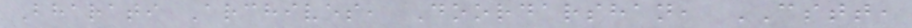Bharati Archives, Doordarshan, CSTT,
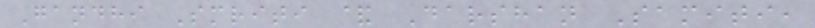Gandhi Smriti & Darshan Samiti,
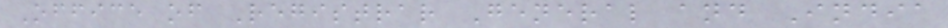Office of Registrar General and India
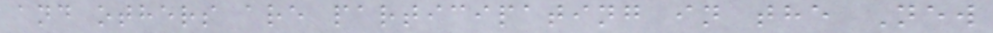and others are participating in the New
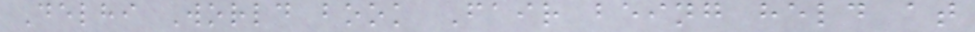Delhi World book Fair being held at
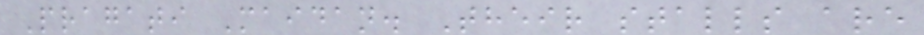Pragati Maidan. Their stalls are
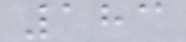183
